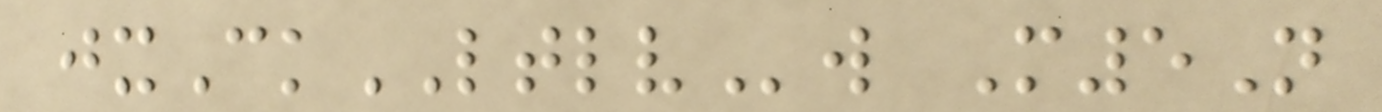jxCkLTLVw M5N
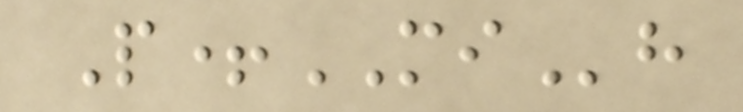P+MIh
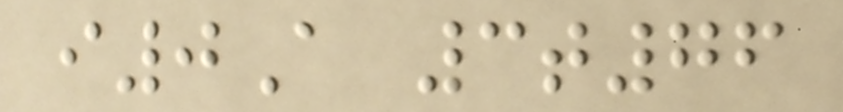i0A 3t76
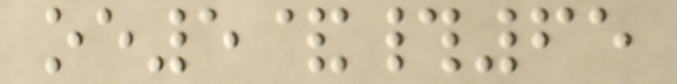oe5&#65
